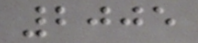2005
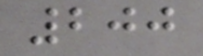200
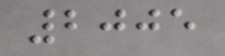2005
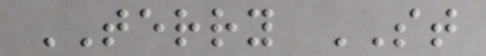TERRY ST
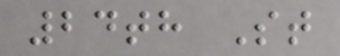24th St
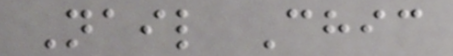Nail Chic
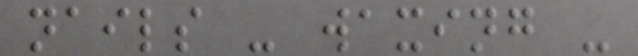nails - waxing -
